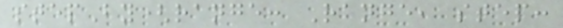stepBy(range: Range, step:
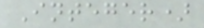Integer)
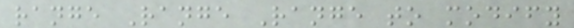range Range Range to modify
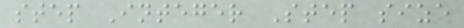step Integer Step size
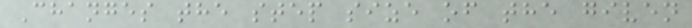Changes the step size of the given
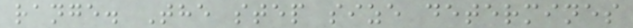range. The step size determines
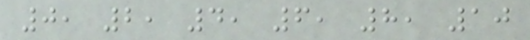0, 2, 4, 6, 8, 10
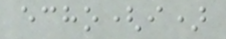echo(i)
